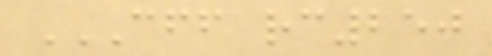CFF RC250
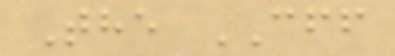The CFF
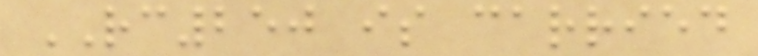RC250 is carried
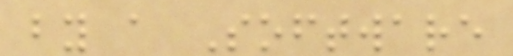by a Software
